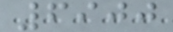6900
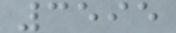3595
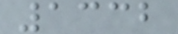1332
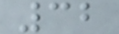32
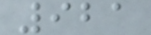921
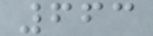663
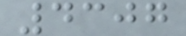4307
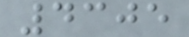4305
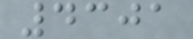4301
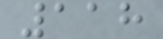118
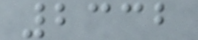2332
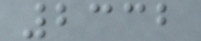2332
